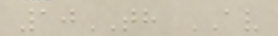10TH AV
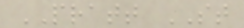PRATT ST
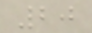20
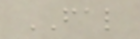FAL
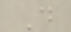D
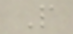P
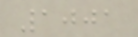1001
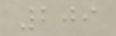209
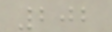202
